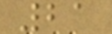21
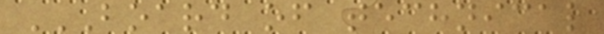BOARD OF TECHNICAL
